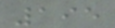195
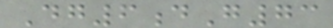Dg6dG73
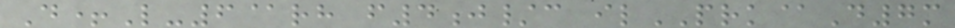D+L-6@rh f4j/c ilPRK@D7m
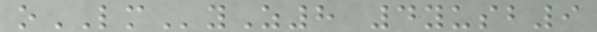oLMyZ8 4yusb9
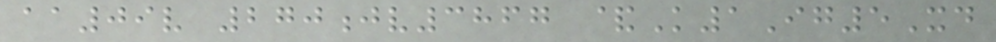aa09v 270jv3867 &K1Ig5Xd
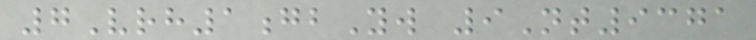7Vrh1gbYw 9Nt9371
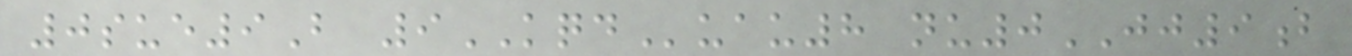0sue9B 9KQDuau8 nu0JJ9b
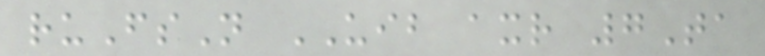ruFsN UIB axr 7Ta
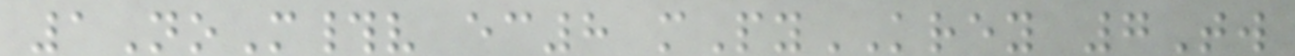1NoM#v ec8 mPyKREY 7Tw
